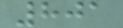801
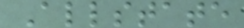Allstate
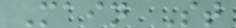Main St
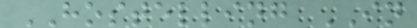HOSTELLING IN
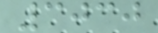3030
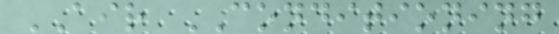AIR CONDITIONING
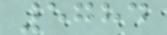5784
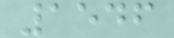1546
